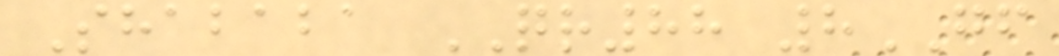Shababa QR88 8GF
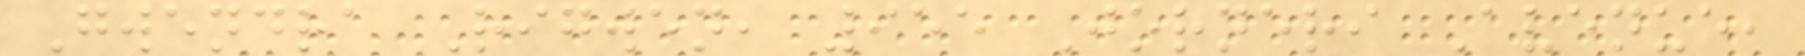Gwendra Rigwen, 955 Jorneri Avenue,
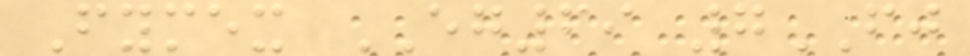Fymex EG69 7FJ
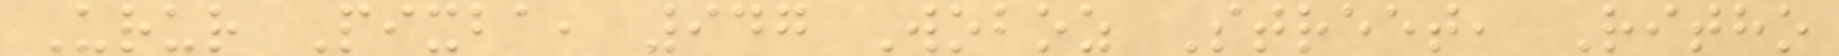Urur Pixba, 947 Woboz Street, Ritho
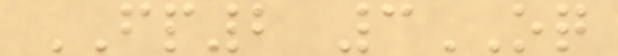FP2 3OQ
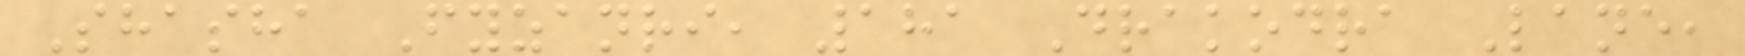Shasha Fyzanri, 181 Drakodra Lane,
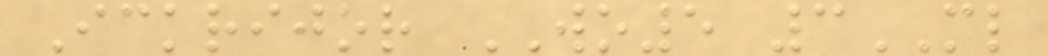Ickrijor WO5 3ML
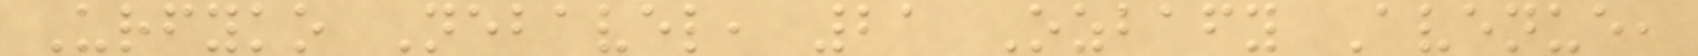Urfyko Nebavel, 21 Ozbafy Avenue,
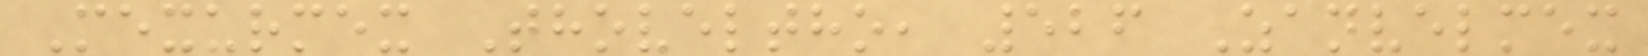Mexurmex Thoveltho, 526 Zanvelmex
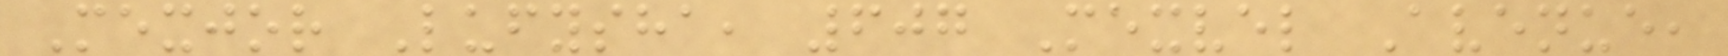Mexjor Lufysha, 607 Mexvel Avenue,
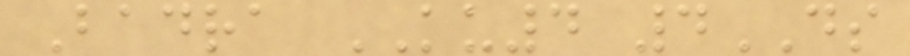Badra KU4 4DS
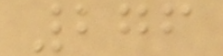276
